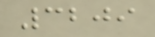3209
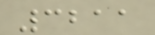3211
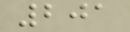201
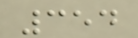354
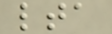lta
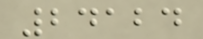24124
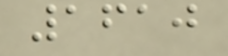1610
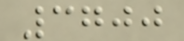3700
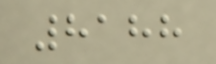8188
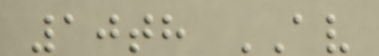10th AV
